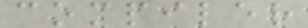compiler
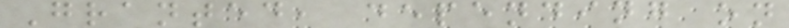Granted, depending on
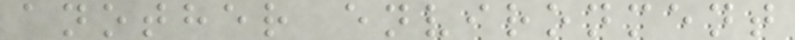another environment
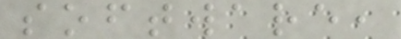software,
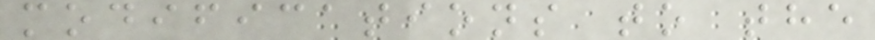modifications to the
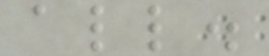all.
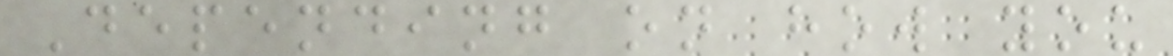Depending on how you
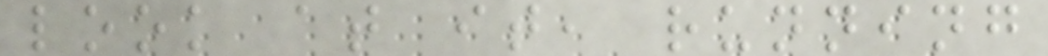look at it, running
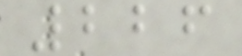226
